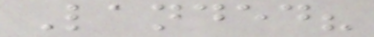Landed?
